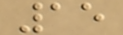15
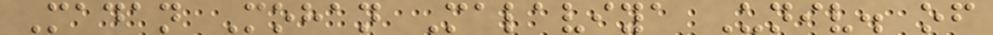Madan Mohan Malaviya Univ. of
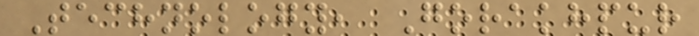Technology, Gorakhpur
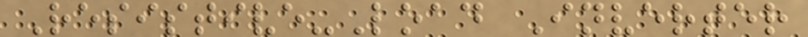Resistive-Load Inverter
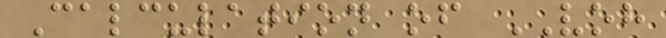Calculation of VOH
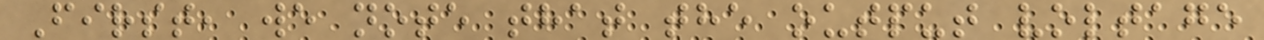First, we note that the output voltage
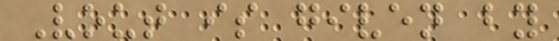Vout is given by
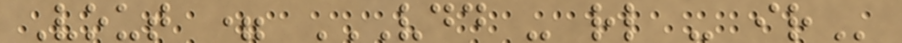Vout = VDD - RL - IR
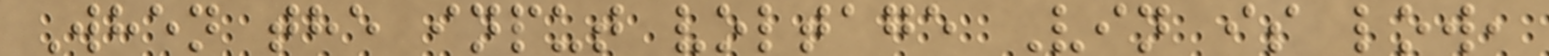When the input voltage Vin is low,
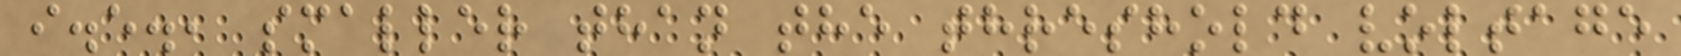i.e., smaller than the threshold voltage
